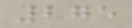275
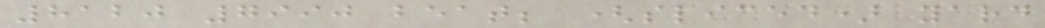8120 7990 beat; (sliced) yard
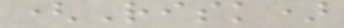(Risk)
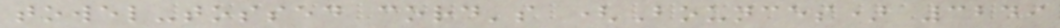towel-tossed cord's (Bounces) 3249
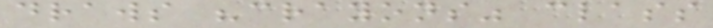draws "crayons" class
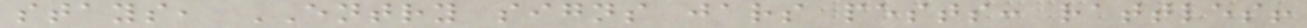stays, ENTRY signs jars pests: rattles!
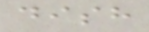dish
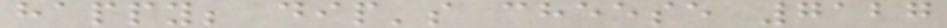happy; dip's cheese 7127
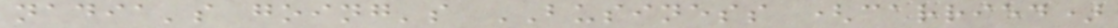nadia's going's BUSINESS (carried)
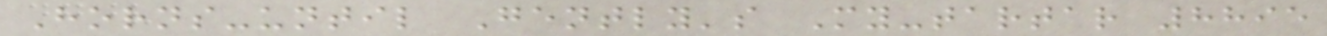Horns-until Gently's My-tartar 8895
